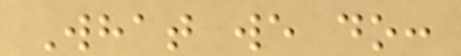What we do:
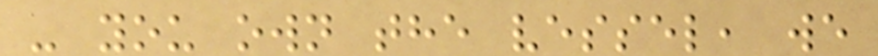- you own the vessel, we
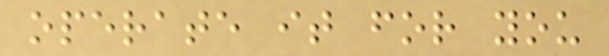operate it for you
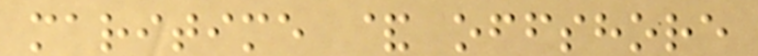maritime & offshore
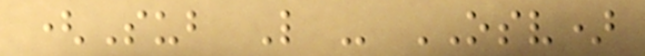(Sub L - OSV)
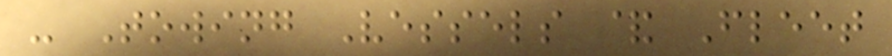- Towing Vessels & Fleet
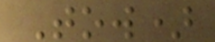Tow)
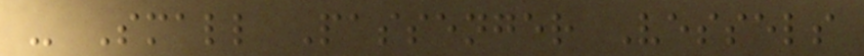- Small Passenger Vessels
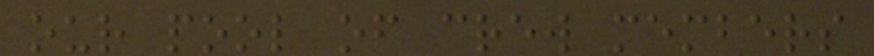our pool of crew members
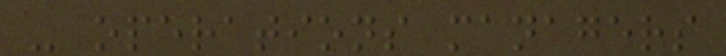- operations managers
